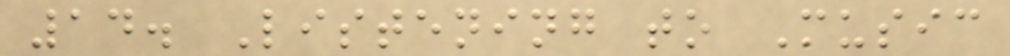14. Listening to Music
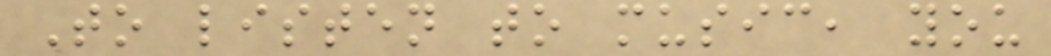To listen to music, you
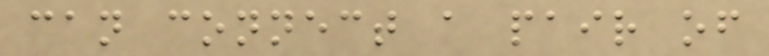can connect a pair of
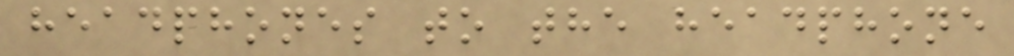headphones to the headphone
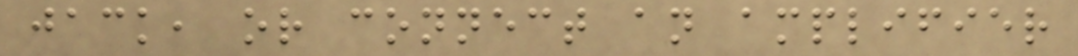jack, or connect an amplifier
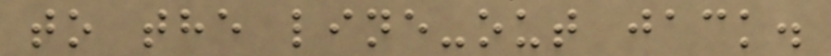to the line-out jack.
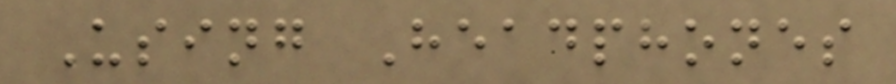Using Headphones
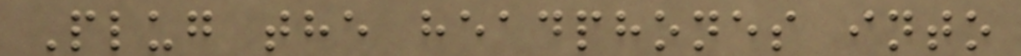Plug the headphones into
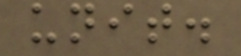unit.
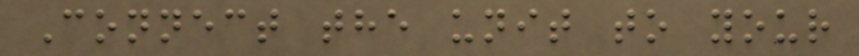Connect the unit to your
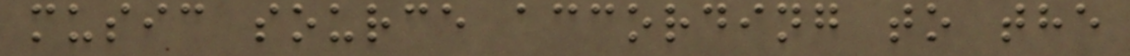music source according to the
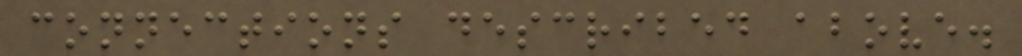connections described above.
